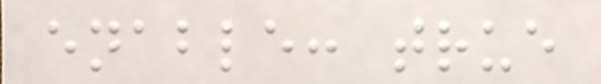enable: true
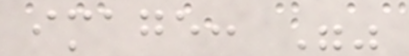image: ""
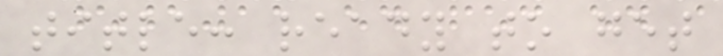title: ready to get
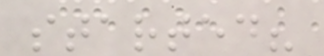started?
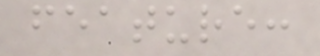feature:
